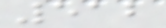512
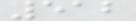512
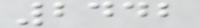2442
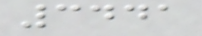3441
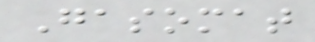Gasomat
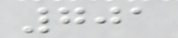701
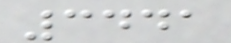3441
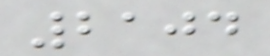2104
